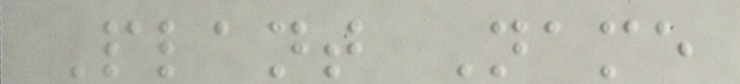Plant Name
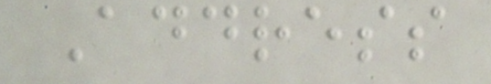Address
